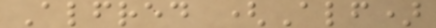Alfred (Alf)
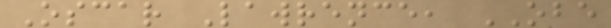Oscar Lawrence, OBE
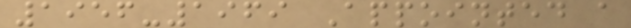1956-1969 Appointed a
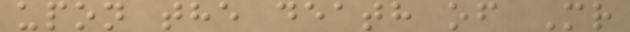upon the death of Mr
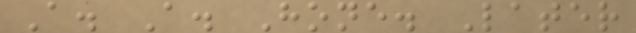A. A. Hone. Later
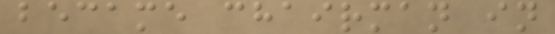became chairman in
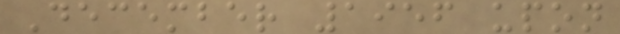December 1956 upon
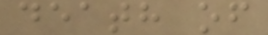death of
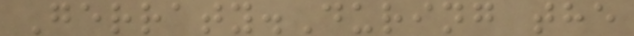Gerraty.During the
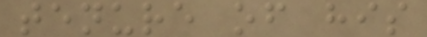tenure of his
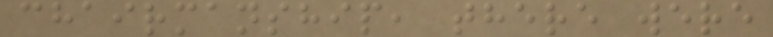chairmanship, there were
